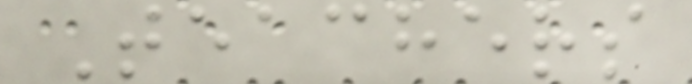Teachers
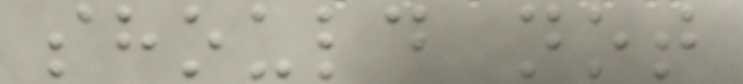should not
